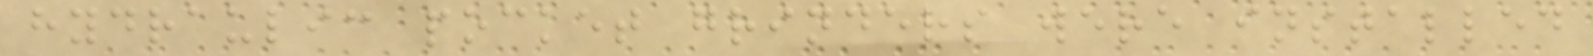hydraulic pocket grinders were installed
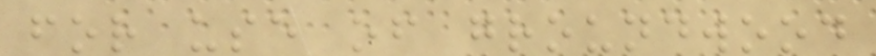for use of groundwood
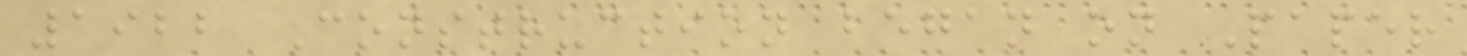1922 Construction began on Paper
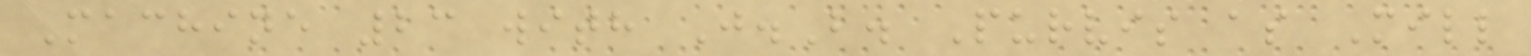Machine 23 with J.B. Purvis as Mill
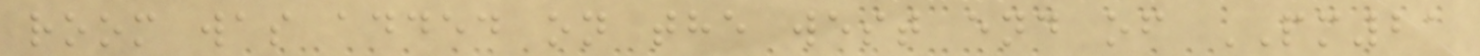room was added on the west end of PM21
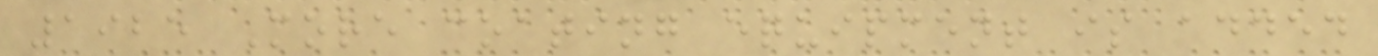1925 More coating equipment is added
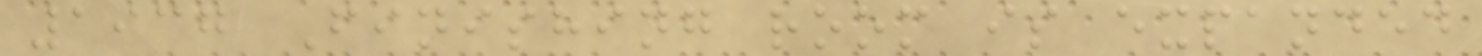1937 Finishing room is expanded
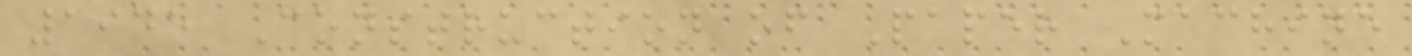1945 Construction of Paper Machine
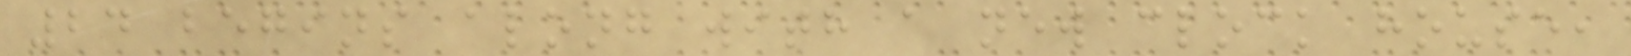24 begins along with a new clock house,
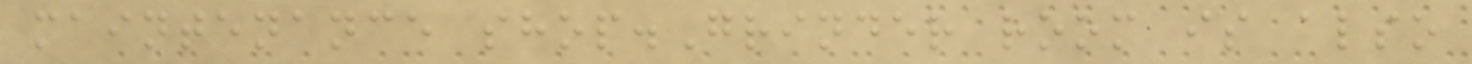maintenance shop.Grinder room is also
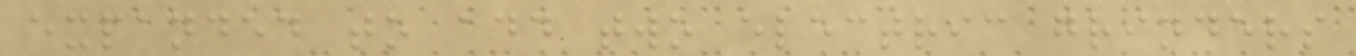expanded to add two electric grinders
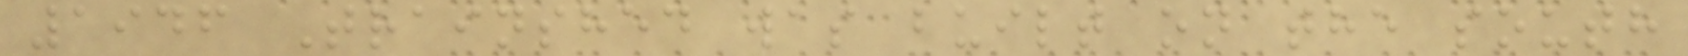1946 Trainshed was built on the south
